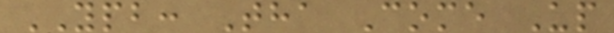YPB: Tha Come Up
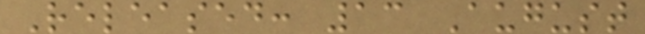Released: 13 August
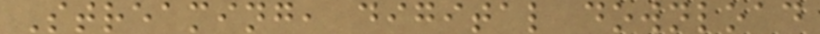Streaming, digital download
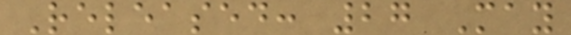Released: 27 May
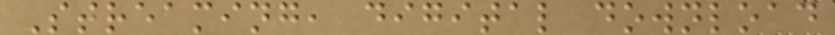Streaming, digital download
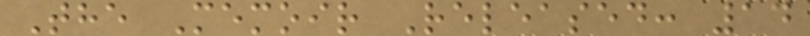The Memoir Released: 14
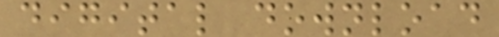digital download
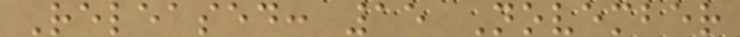Released: 15 November
